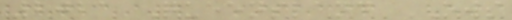2021 Queensland OWS
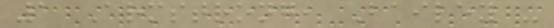1 Armstrong, Bailey -
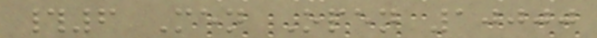#6 Men Open 10000
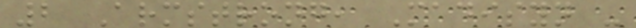2 Armstrong, Madisyn -
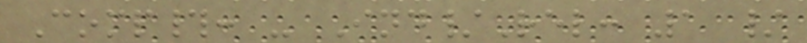Comp#: - Ind/Rel: 1 /
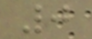0
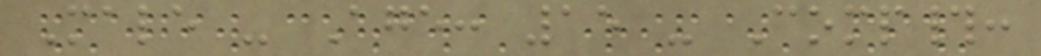Male - Age: 15 - Comp#:
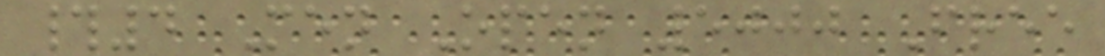#4 Men Open 5000 Free
